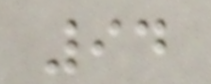94
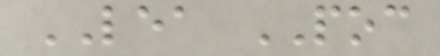LEA POC
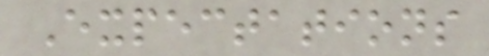Expectations
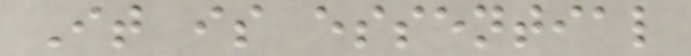It is essential
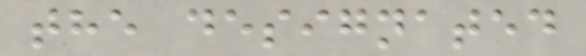the designated
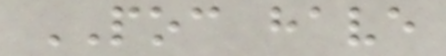POC have
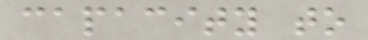capacity to
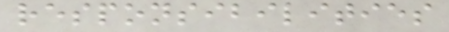responsibilities
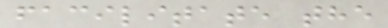facilitate the
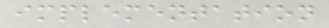implementation
